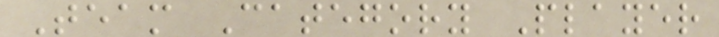Team Category Player
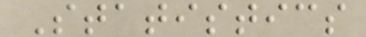Statistics
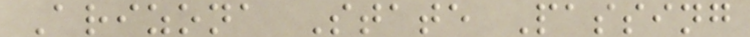Arizona State Passing
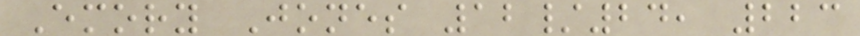Emory Jones 12/24, 223
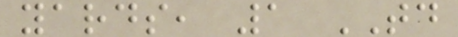yards, 1 TD
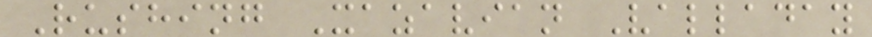Rushing Xazavian Valladay
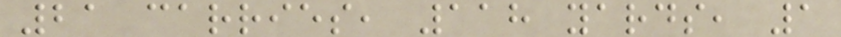21 carries, 118 yards, 1
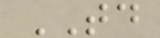TD
